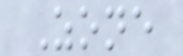Zone
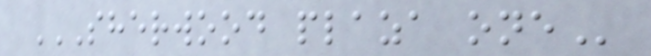SHERWOOD PLAZA ONE
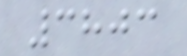3803
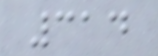314
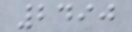2490
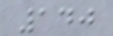140
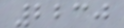2230
